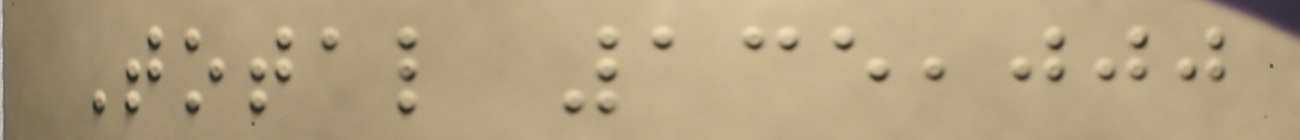Total 135,000
